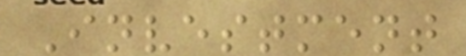Investment
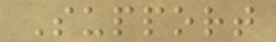Support
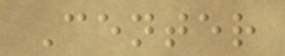Center
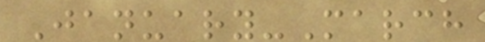January-March
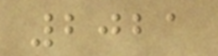2021
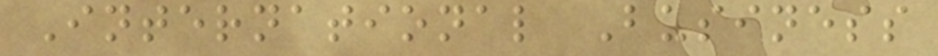International Business
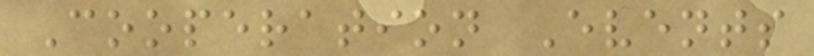Cooperation Events
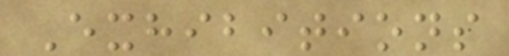Exhibitions
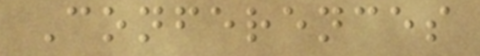Conferences
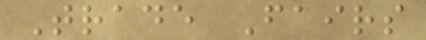Trade Fairs
